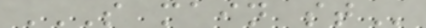S MAIN ST
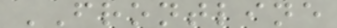FRONTLINE
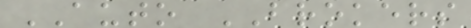AUTO BROKERS
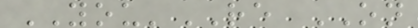YOU'RE ON
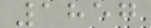1857
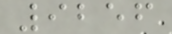9256
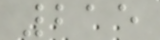215
